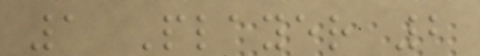1 Player 2
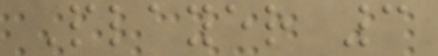Player 3
